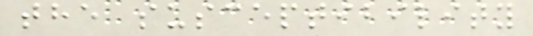the susceptibility
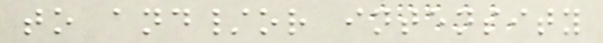to and/or intensity
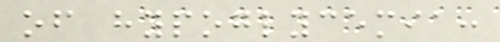of hypoglycemia:
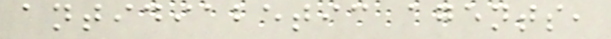antidiabetic agents,
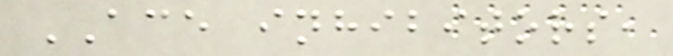ACE inhibitors,
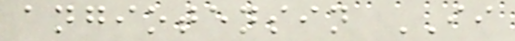angiotensin II
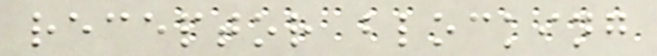receptor blocking
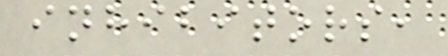inhibitors,
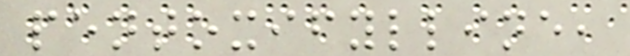pentoxifylline,
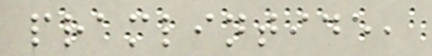pramlintide,
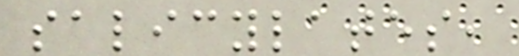salicylates,
